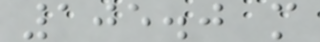105.0 m
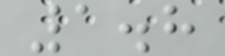1.8
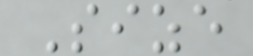Size
